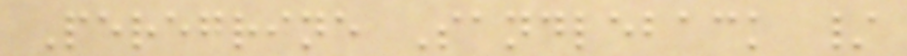Peregrine Sandleback /
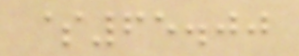$65.00
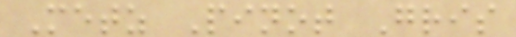Metz Pinot Gris
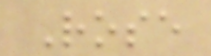Rose
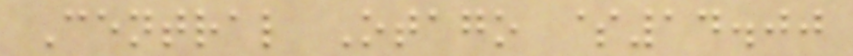Central Otago $14.00
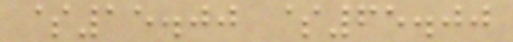$15.00 $65.00
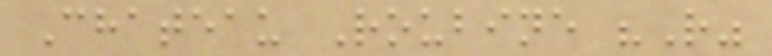Chateau Roubine "R"
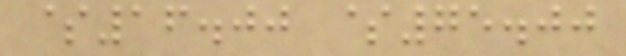$16.00 $75.00
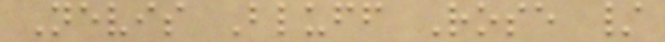Nevis Bluff Rose /
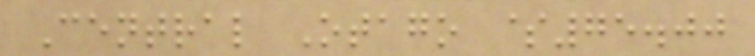Central Otago $75.00
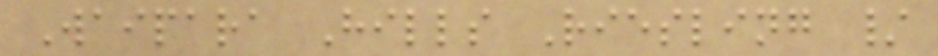Waipara Hills Riesling /
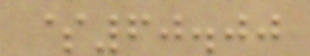$60.00
